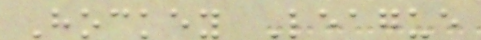Hockey League
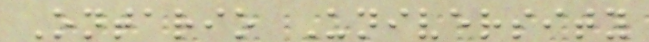Ontario University
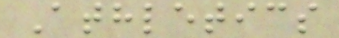Athletics
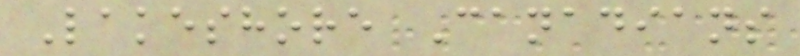Lakeshore Canadians
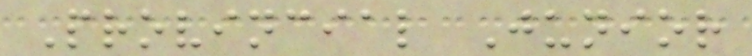Provincial Junior
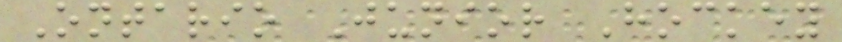Ontario Junior Hockey
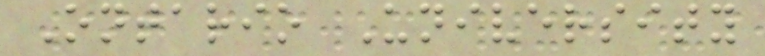Ontario University
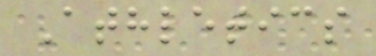Athletics
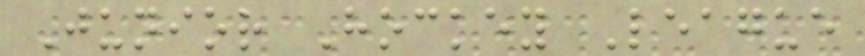Junior Hockey League
